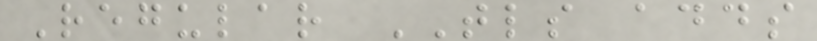Regular TLS adds
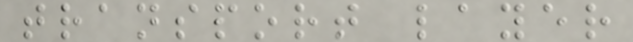transport layer
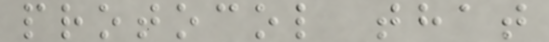protocol that
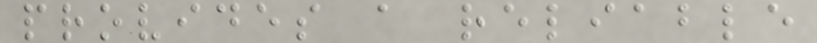provides a reliable
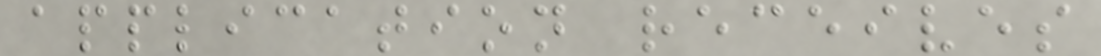application receives
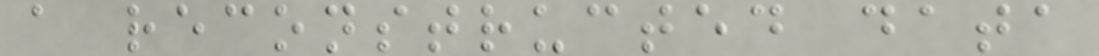a reconstructed data
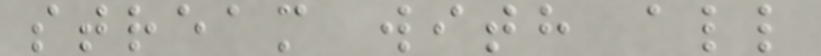stream with all
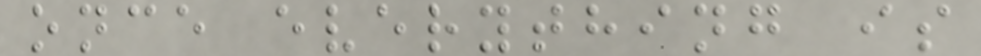once everything is
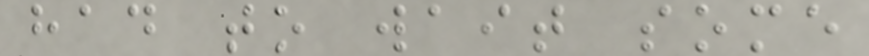had to wait some
